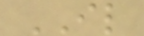IL
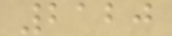2120
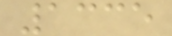1335
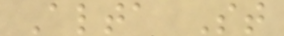Alta St
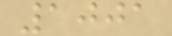1001
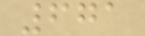671
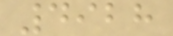4928
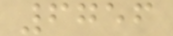6756
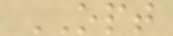OPT
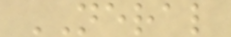NERAL
